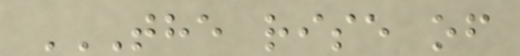THE RISE OF
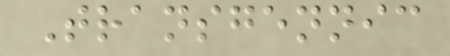Transgennic
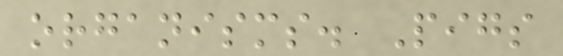organisms. Pigs
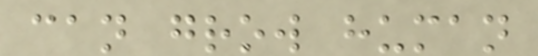can grow human
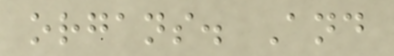organs. And
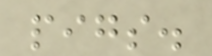pigs.
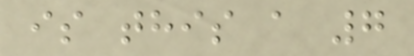is this a 7
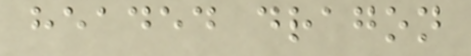headed dragon
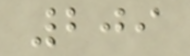209
